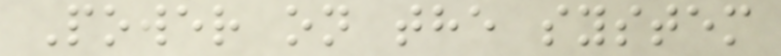Power on the system
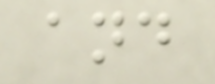and
